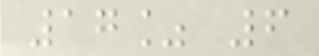17% 6
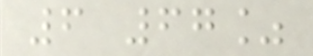6 67%
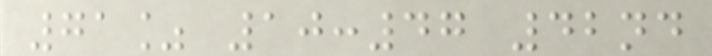71% 10:47 42nd
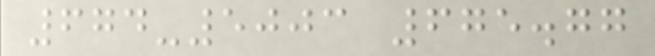674-5003 675.77
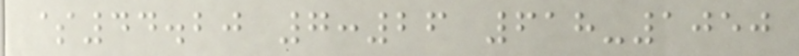$44.20 7:26 618-1050
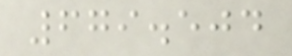679.504
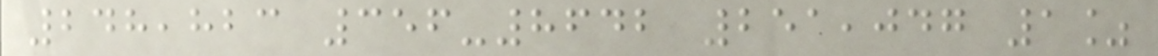248,823 356-8642 251,047 1%
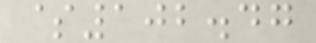$102.47
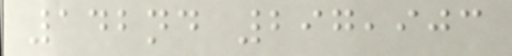142nd 297,903
